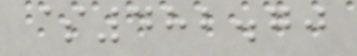$482.70
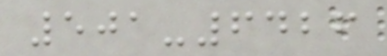501-6426
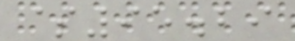$95.29
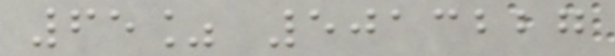65% 5013227
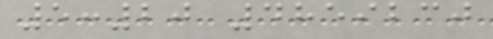5:20 4859230
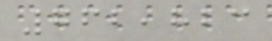762,823
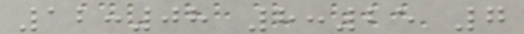12:08 8:25 7
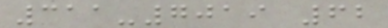311-7019 62
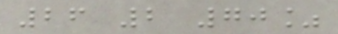26 2 70%
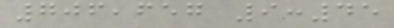706,657 9:45
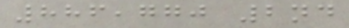886,770 2nd
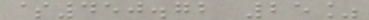$450.72 25%
